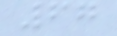67
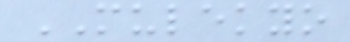MULEKYO
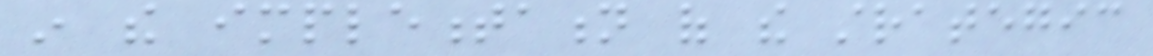in the implementation of the strategic
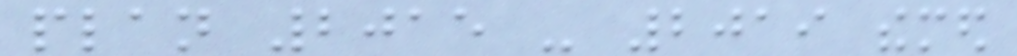plan 2015 - 2019 themed
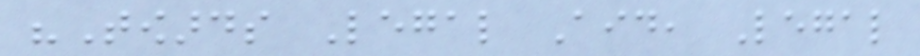"Towards Legal Aid, Legal
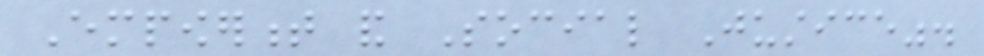Empowerment and Social Justice".
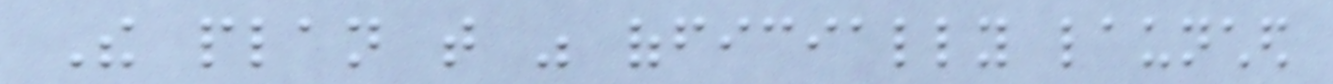The plan that was officially launched
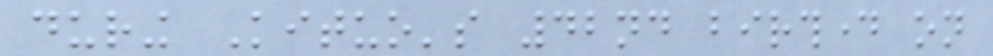during Kituo's 42nd birthday on
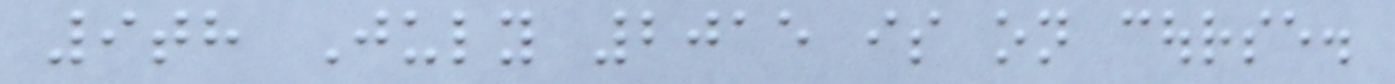9th July 2015 is on course.
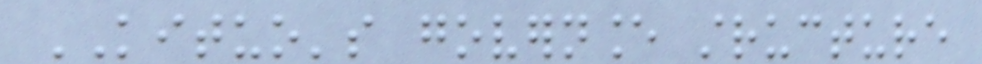KITUO's governance structure
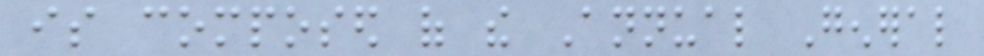is composed of the Annual General
